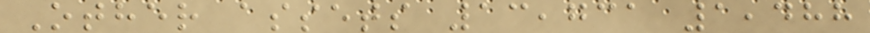Other assets 13,731 1,488
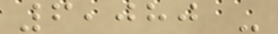6,080 -
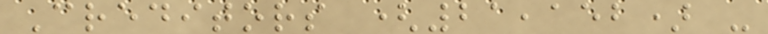Creditors (21,152) -
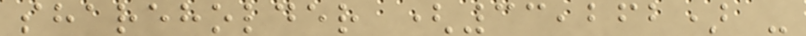shareholder (33,262) -
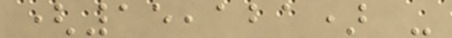(15,121) -
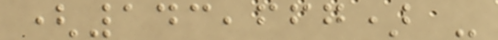(143,667) -
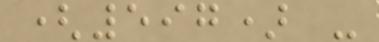(597) -
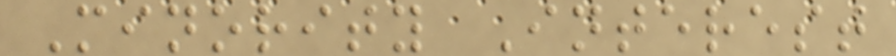Minority Interest
